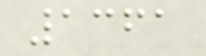1361
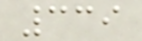339
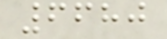6680
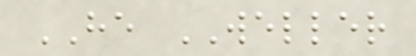HE WELLER
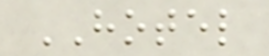HOTEL
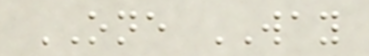ONE WAY
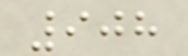908
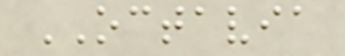OCTAVIA
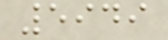5949
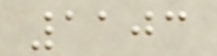1103
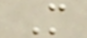M
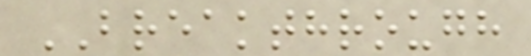BREAKTHROUGH
